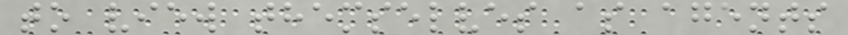to view themselves as agents
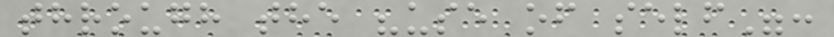through the "use of self":
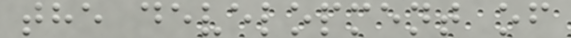the development of
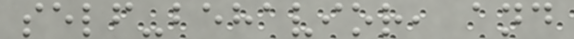self-behavior, and
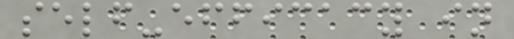self-efficacy in
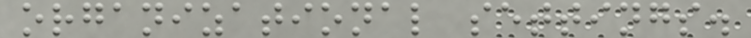organizational settings.
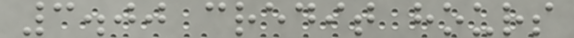3.00 credit hours
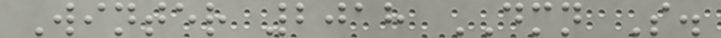Winter 2018 DMN S.
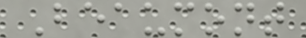Beaumont
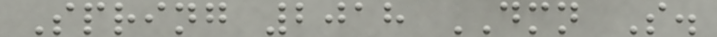Spring 2018 DMN S.
